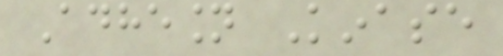Adhesion Kinase
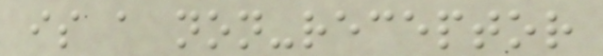is a non-receptor
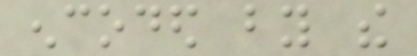encoded by the
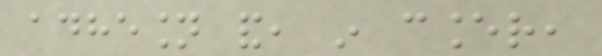adhesion and, in cancer,
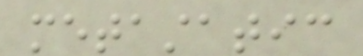metastatic
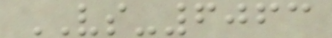VS-6063
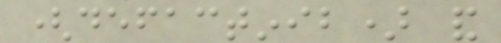(defactinib) and
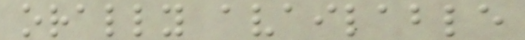orally available
